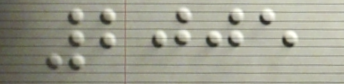2005
